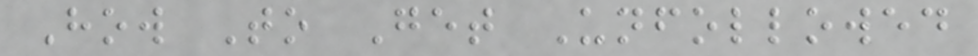How To Get Unfollowed
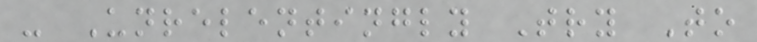- Unrelentingly Try To
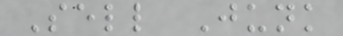Sell Junk
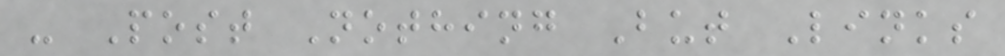- Post Nothing But Links
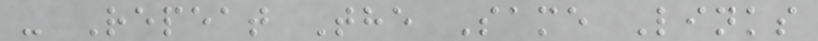- Repeat The Same Links
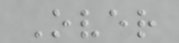Over
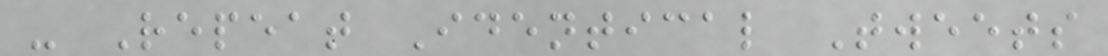- Repeat Identical Tweets
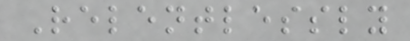Relentlessly
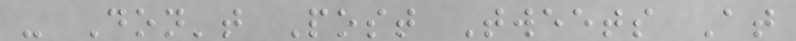- Don't Post Tweets At
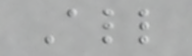All
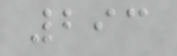293
